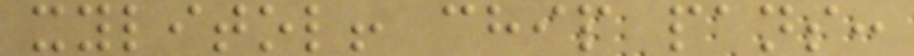xylitol! chip pans:
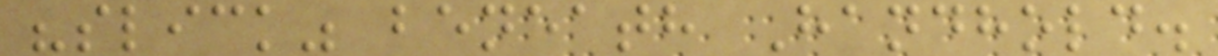"slick" beneath Handhold.
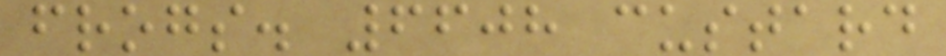frogs. 6608 custard
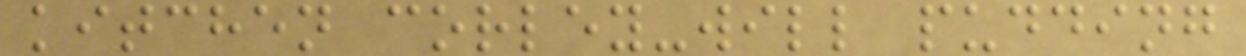kitchen corley-will pudding
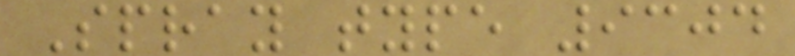Spray type 9304
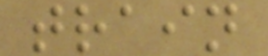train
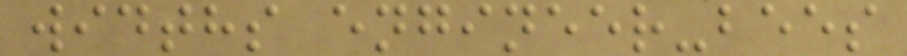widths engineer-bees
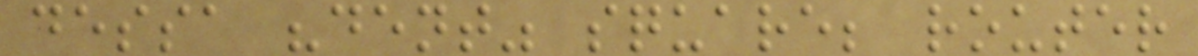dessa "dent" square; router
